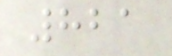821
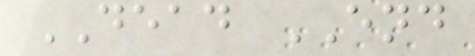DEAD END
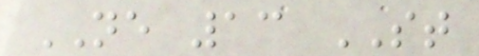NE 13 ST
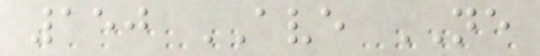150 AVE NE
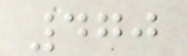470
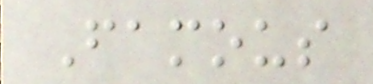Famous
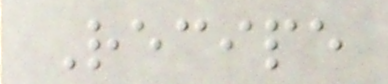Recipe
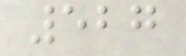527
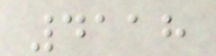4118
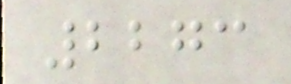2273
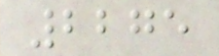2275
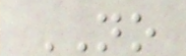NO
